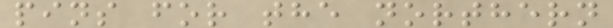pins for the northern
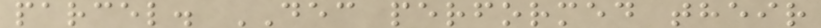parcel. DEC performed their
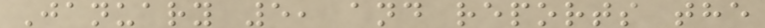January 5, and reports the
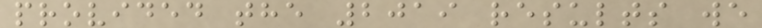provided the 2019 results we
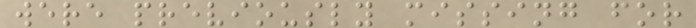were previously missing for
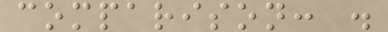comparison: .
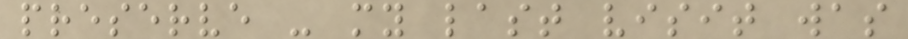preserve - my last visit was
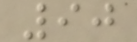90
